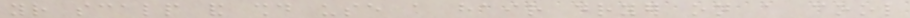your scalp and should use a hair dryer on a cool
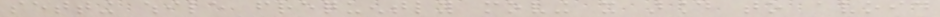setting while frequently moving it around to avoid
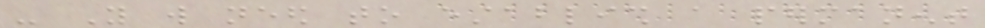- You will need to establish a permanent
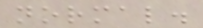normal.
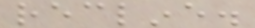recline.
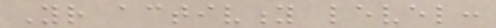Your activity level:
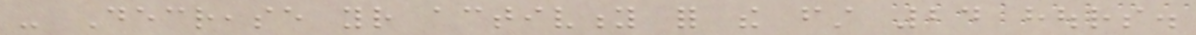- Decrease your activity for the first 24 hours.
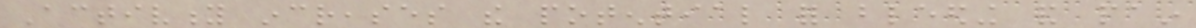Activity increases the potential for bleeding and pain
